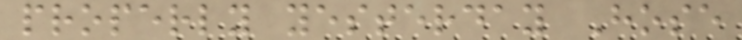properly yesterday Hose
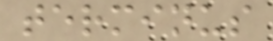terminus
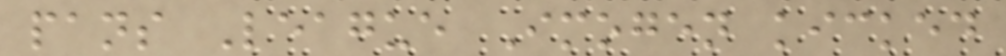pans League Imogen kicked
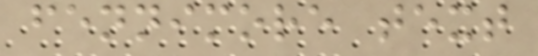fennimore text
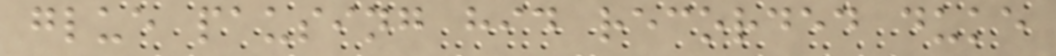glue pausing hid recorded duke
